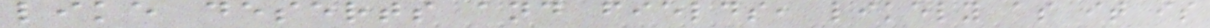like deserts and fields, likely as it is
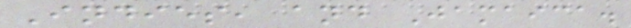Indies, and Jamaica.
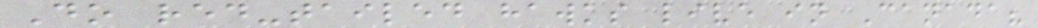Do red-tailed hawks live in Canada?
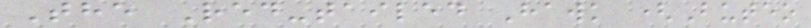The Red-tailed Hawk (Buteo
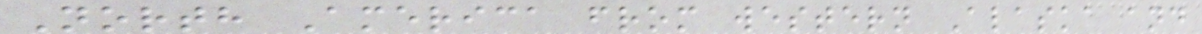North America from western Alaska and
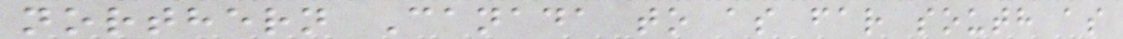northern Canada to as far south as
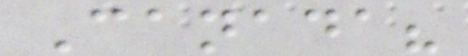Canada?
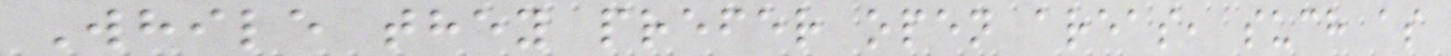While they prefer open areas, such as
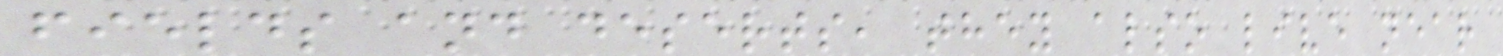fields and deserts, they also live near
